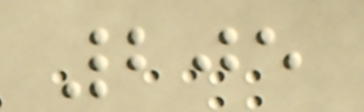205
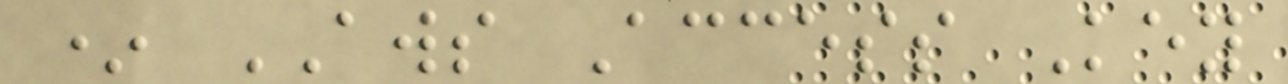* AWS Access Key
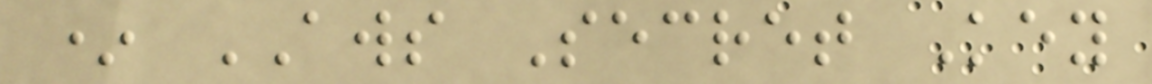* AWS Secret Key
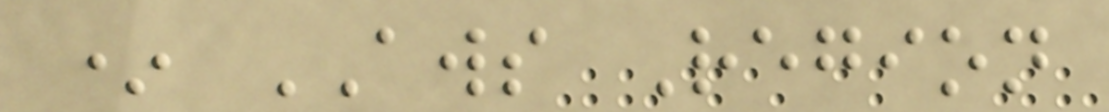* AWS Region
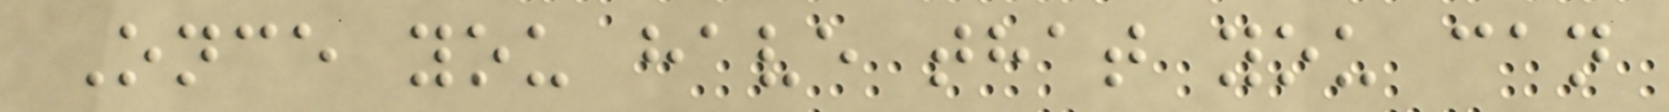Once you have that you can
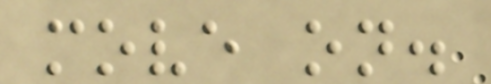move on.
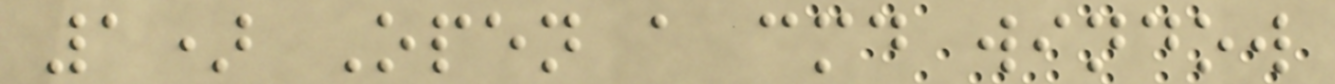1) Open a cmd window
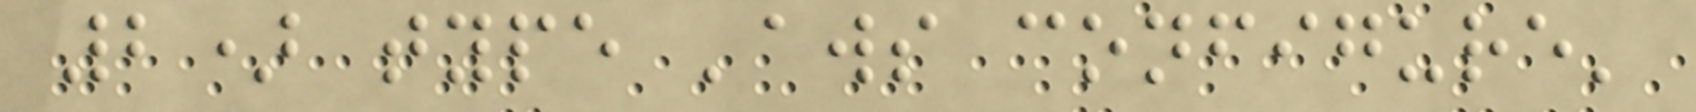2) type 'aws configure'
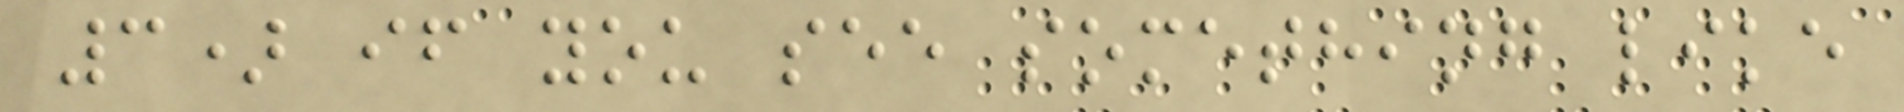3) if you see something like
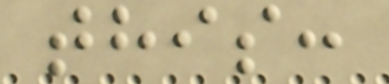this:
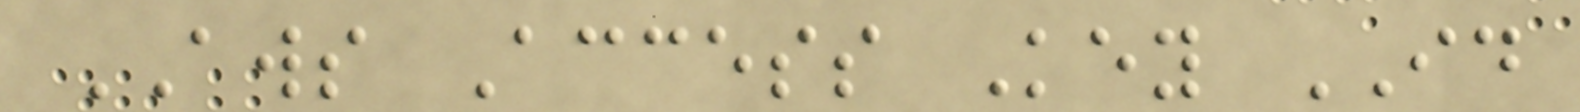AWS Access Key ID
